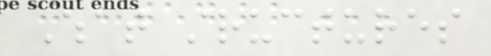What structures
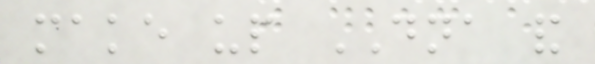make up DNA and
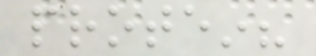protein?
